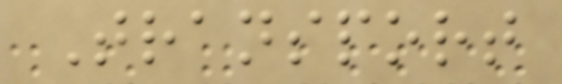Transport
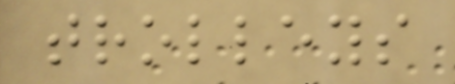trolleys
